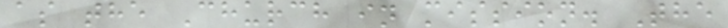as the Church in mission. The
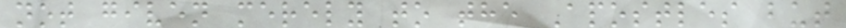not given merely to the Apostles but
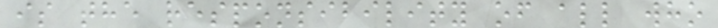is the responsibility of all who
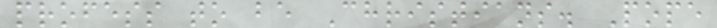profess to be Christians. Pope
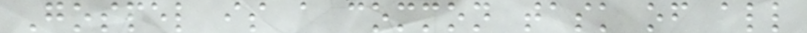Gospel is a common task of all
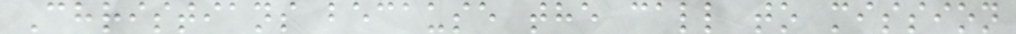Christians because the call to mission
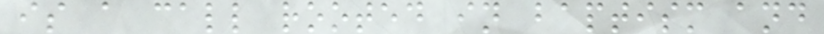is a call rooted in baptism and
